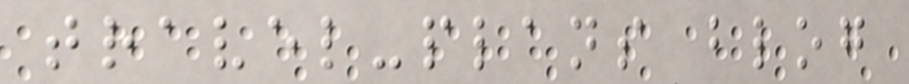travel-plans blog
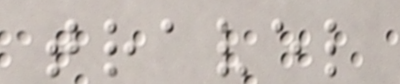travel
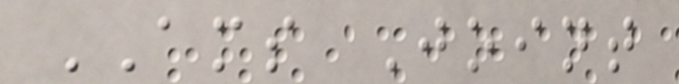AMS Joint
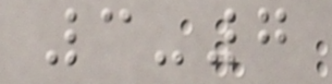3-7
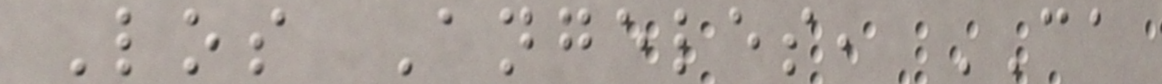Los Angeles, CA
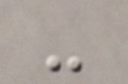-
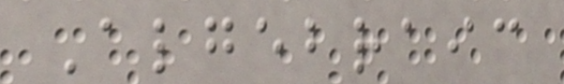Algebraic
